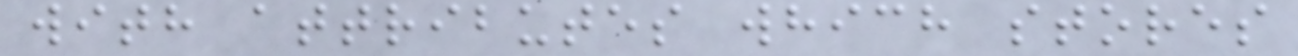with attributes which stores
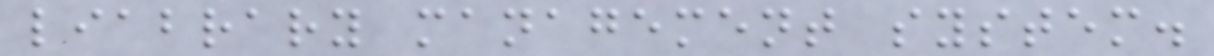liabrary management system.
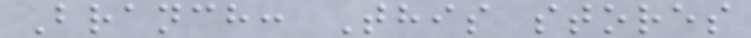Branch: This stores
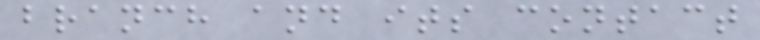branch and its contact
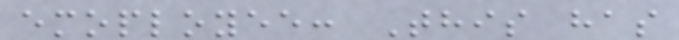emoployee: This has
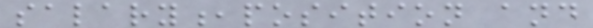salary,position and
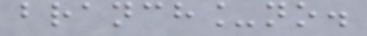branch_no.
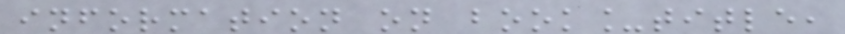information on book_title,
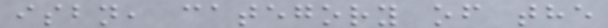isbn, category of the
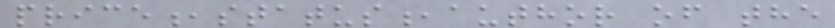price,status,author of the
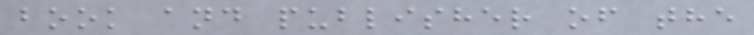book and publisher of the
